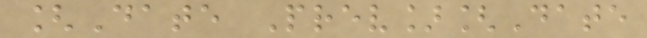[Date Prev][Date
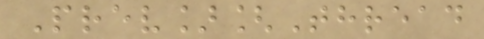Prev][Thread
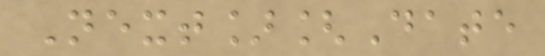Next][Date
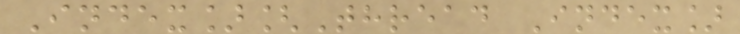Index][Thread Index]
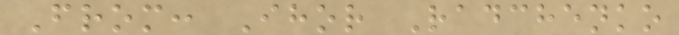From: Ihor Radchenko
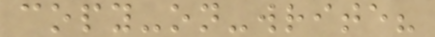copy-on-write?
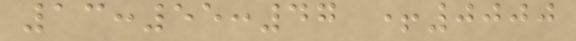13:55:47 +0000
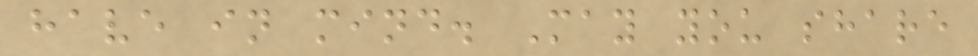have in mind. May you share
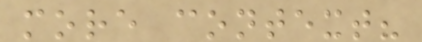more context?
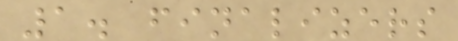1. finalizers
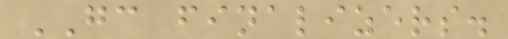GC finalizers.
